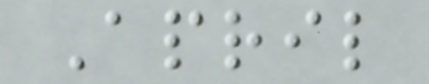April
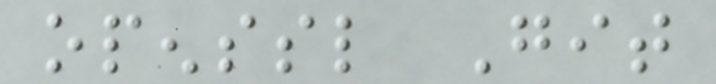openssl Git
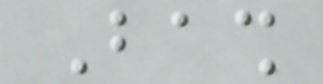Bash
